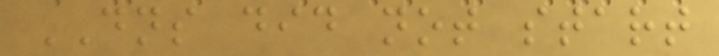DNS did not start
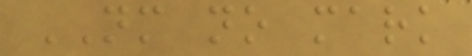NM no mark
